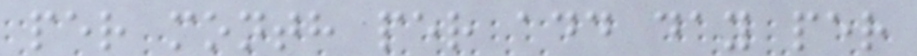per month per add day per
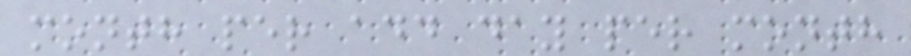month per add day per month
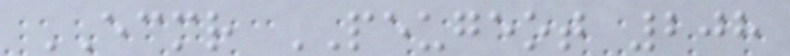ECMR PEUGEOT 208
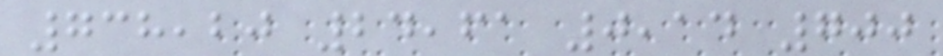738,20 24,61 0,14 700
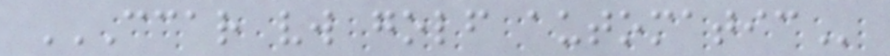CCAR VW GOLF AUTOMATIC
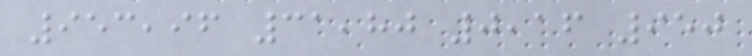953,96 31,80 0,16 950
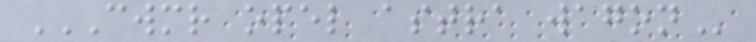CWMR OPEL ASTRA WAGON
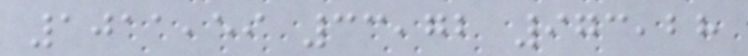1011,59 33,72 973,28
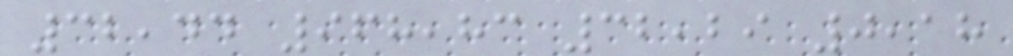32,44 968,83 32,29 0,18
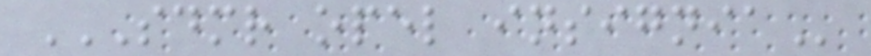SDMR OPEL INSIGNIA
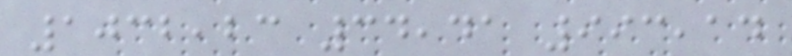1032,23 34,41 993,14
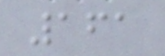161
